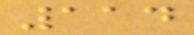114
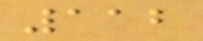112
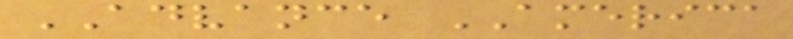ADVANCE AMERICA
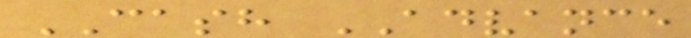CASH ADVANCE
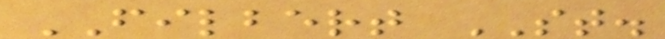FILBERT ST.
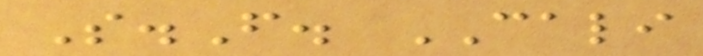S.F. CALI
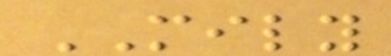MILY
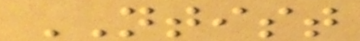NTIST
